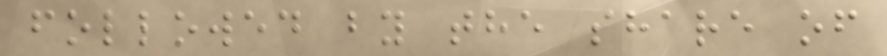followed by the share of
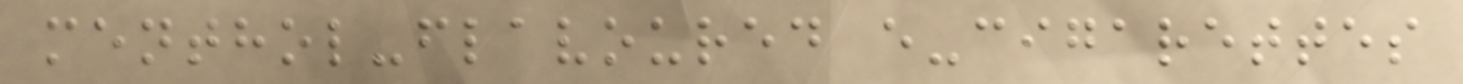menthol-flavoured e-cigarettes
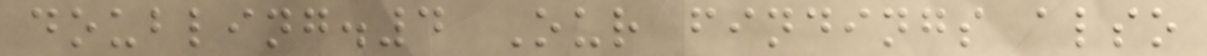doubling.4 Our findings also
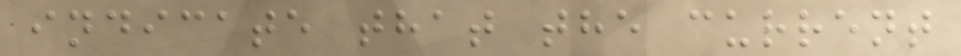indicate that the current
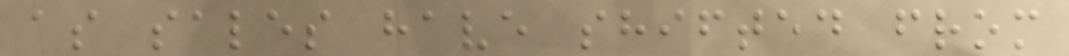as sales have shifted from
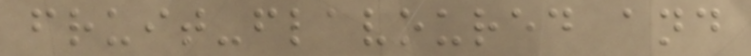fruit-flavoured and
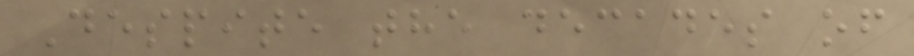Despite the decades of
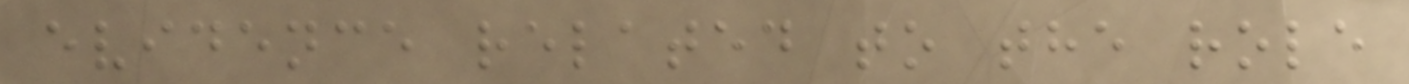evidence related to the role
